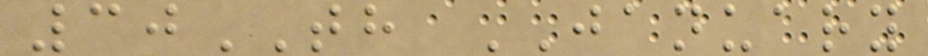30TH JANUARY
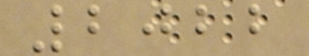2022
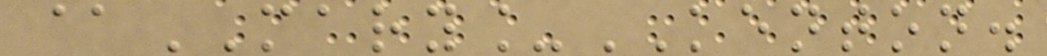@MARY_KENTON.
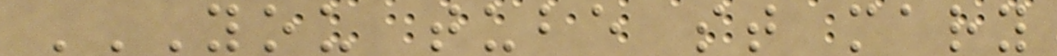YOU TUBE ST MARY
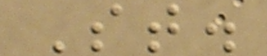St.
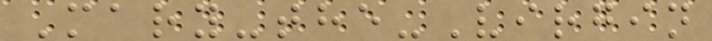Mary-the-Virgin
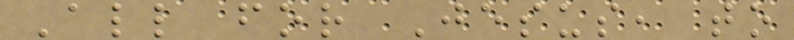All for Jesus, to
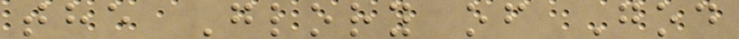the Glory of God
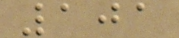101
